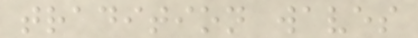tradition waves
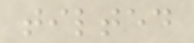tilted
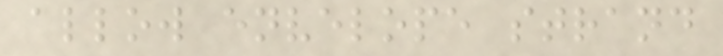allow envelope strand
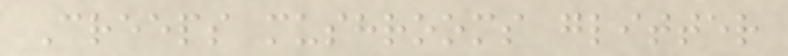Creeps mushrooms glitter
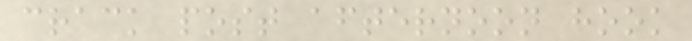crack post afternoon hook
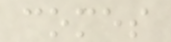comes
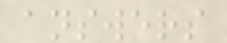answers
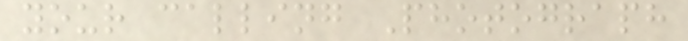your calling Photograph
